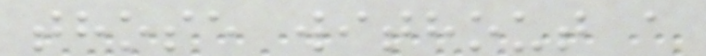those without a
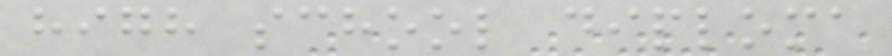high school diploma
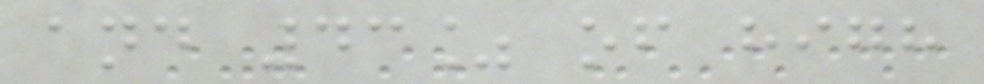and 43% of high
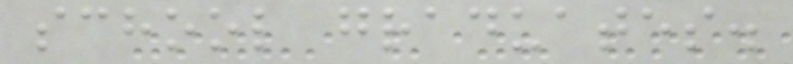school graduates.
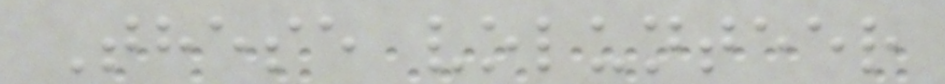These volunteer
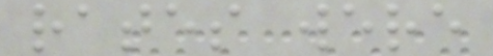rates were
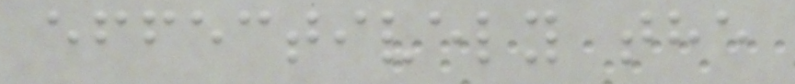effectively the
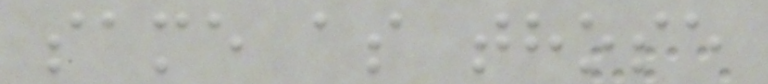same as those
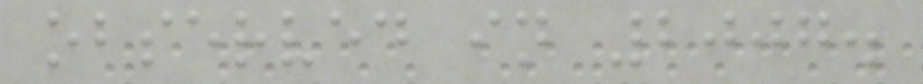observed in 2007.
